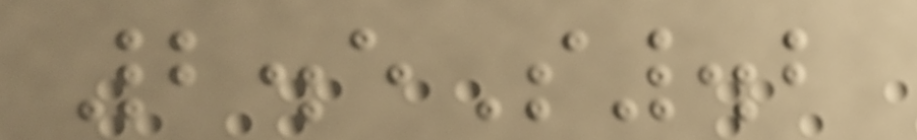2.5S.2
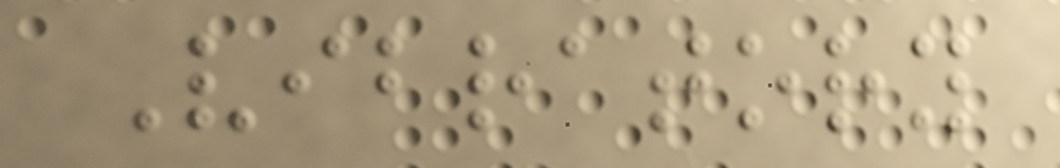Vibratory
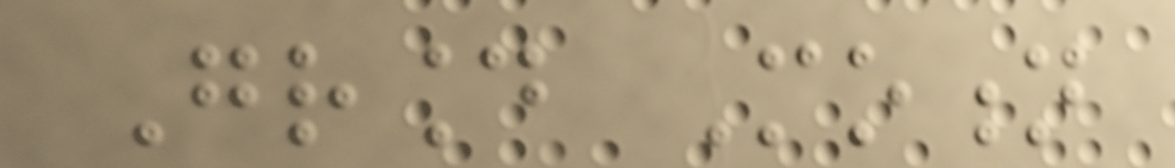Ground Motion
